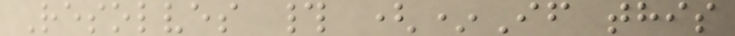Resolves # (*If this
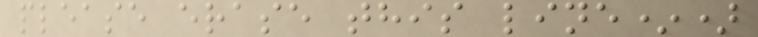please erase this line*)
